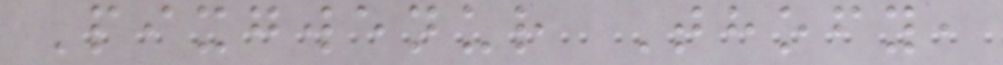Pixgwenur Thofy,
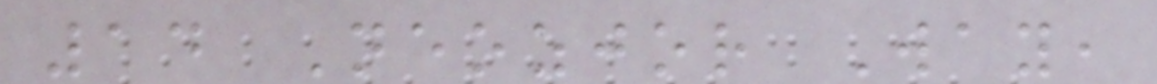14 Neozjor Way,
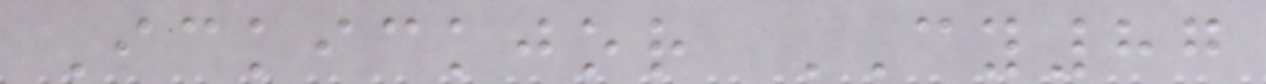Ickickjor CY87
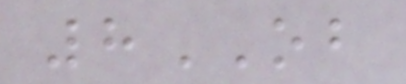8OB
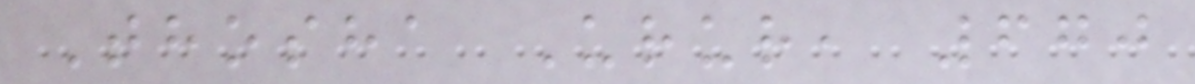Thosha Urur, 670
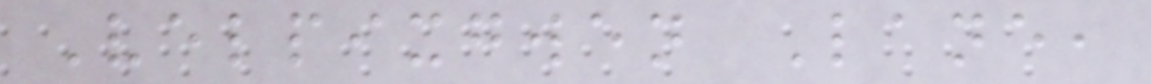Velpixgwen Lane,
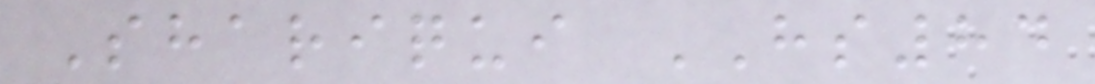Shariqui HS84
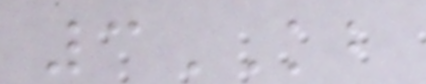3KB
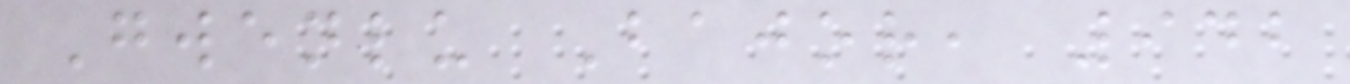Gwenlu Bajor, 942
